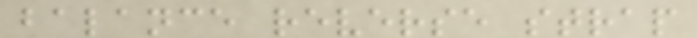balance reverse strap
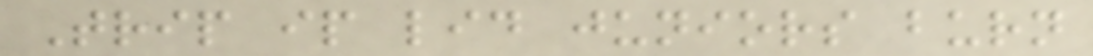Trip ip lid juniors burn
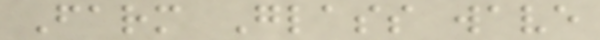Farm Glass wave
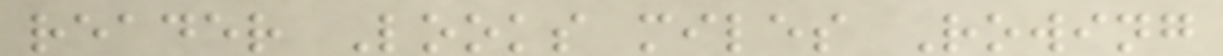reader Looks miles Rowing
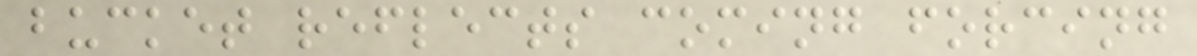bucket reflects coming forcing
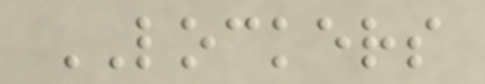LOCKERS
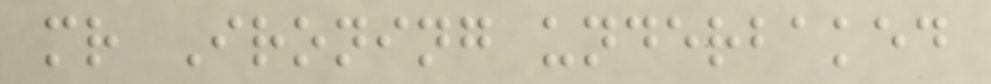mr Ironing underbaked
